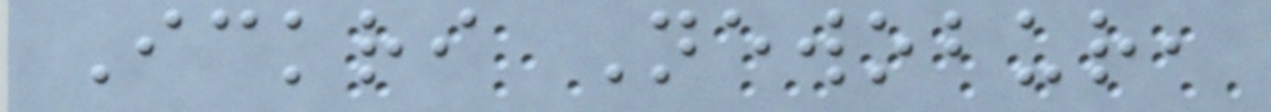Ickri Newobur,
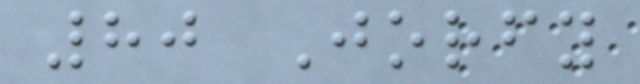80 Jorfy
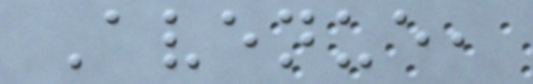Avenue,
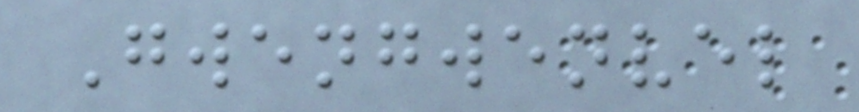Gwengwenvel
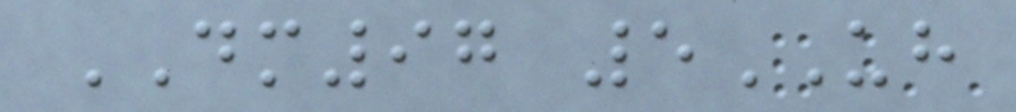DM97 5UH
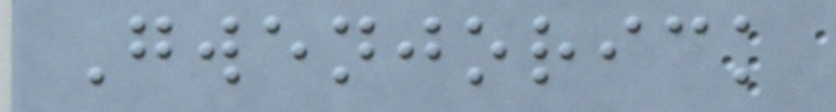Gwenjorick
